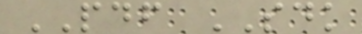PDF SDK
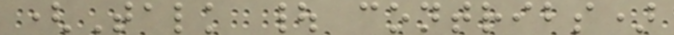(Talk | contribs)
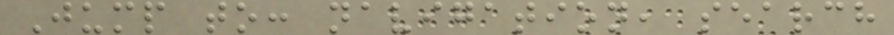Jump to: navigation, search
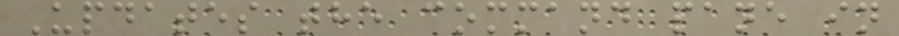Updates the command pane in
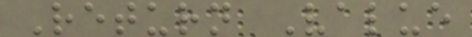Return Value
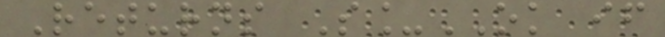Returns S_OK if
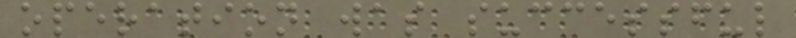operation was successful
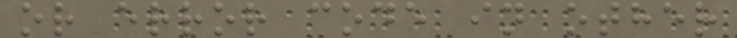or error code in other
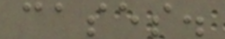cases.
